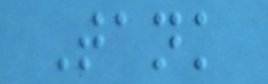Tank
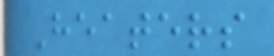Heaters
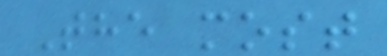The most
